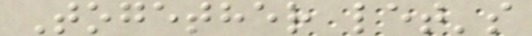Together let's
